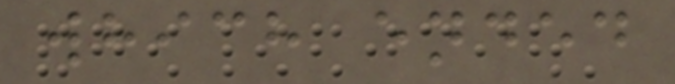which ended
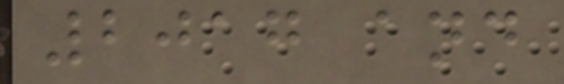2017 and
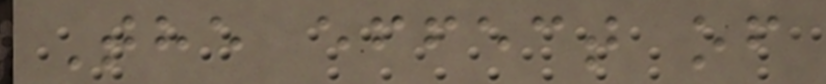The effect of
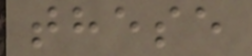these
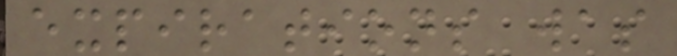expirations was
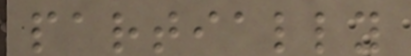partially
